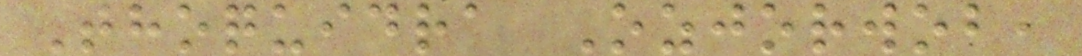Thoquidra Ozjorwob,
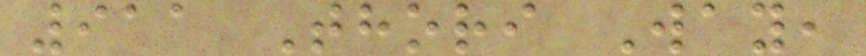911 Thori Way,
